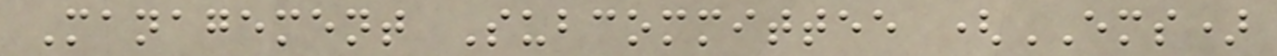Management Subcommittee (EMS)
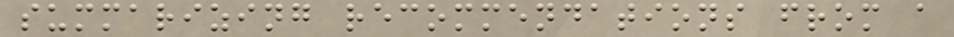summarizing recommendations from a
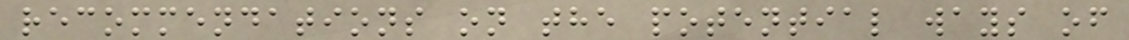recommendations on the potential ways of
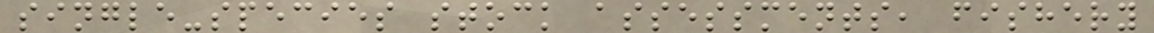single-species stock assessments, fishery
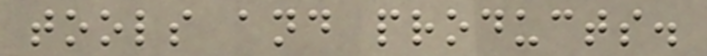tools and products.
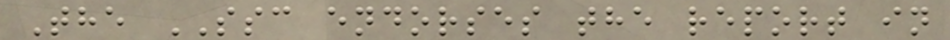The SSC endorses the report in
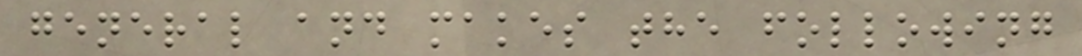general and makes the following
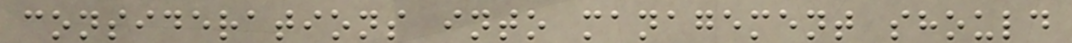considerations into management should
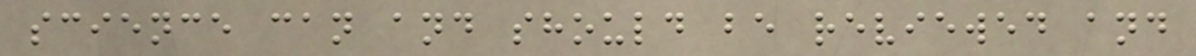science can and should be reviewed and
